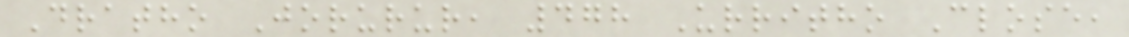Dratho Jorurur, 478 Urritho Close,
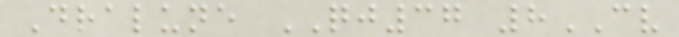Dralune QJ37 8CV
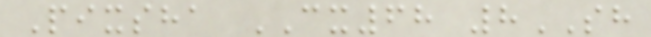Pixsha CX68 8SH
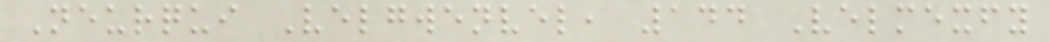Neurqui Velgwenvel, 144 Velmexfy
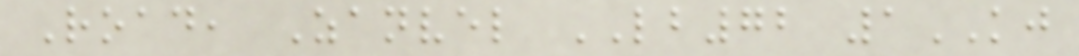Road, Zanvel LB72 1KJ
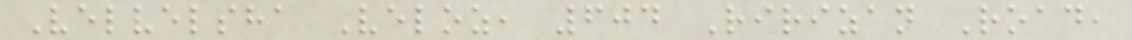Velvelsha Veloz, 604 Ririzan Road,
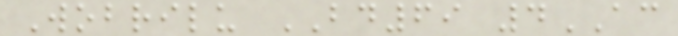Wobrilu BD69 4AC
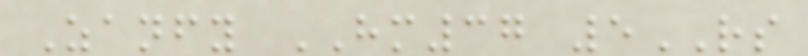Zanfy HM37 5RS
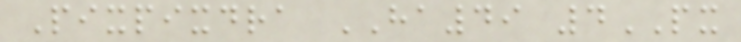Pixpixdra HA49 4PX
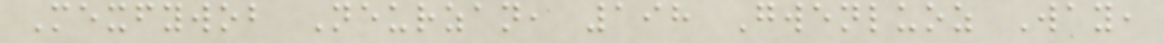Mexfywob Neurzan, 198 Gwenluoz Way,
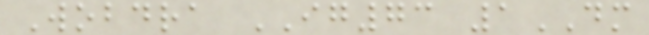Wobdra IG73 1DM
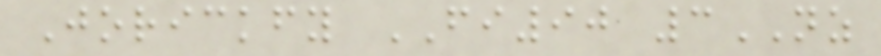Jorickfy FI90 3NZ
